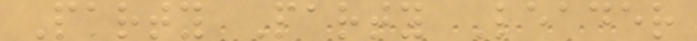Party Party Leader
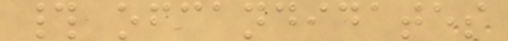# ofcandidates
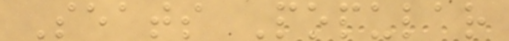Seats Popular
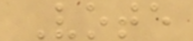Vote
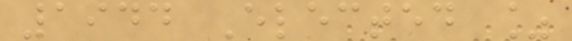1944 Elected %
